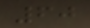60
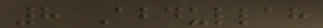8 Abdullah
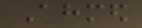Ahmed
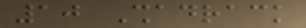10 Shadrack
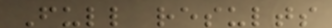Full results
